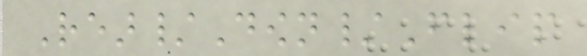Rear/Down/Flip
